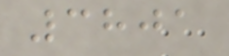3801
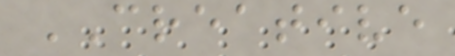CREATIVE
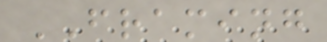FRAMING
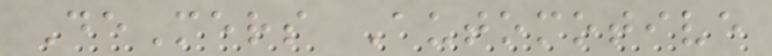DeMers Automotive
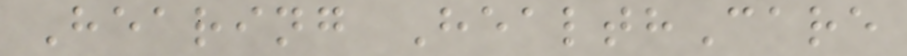Hearing HealthCare
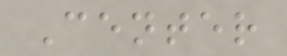Center
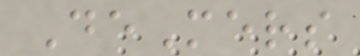DeMers
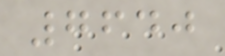7640
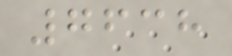7638
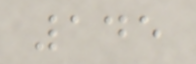145
